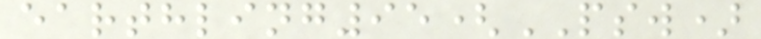earthling95(PSW)
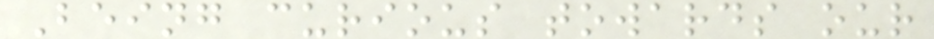Being curious towards our
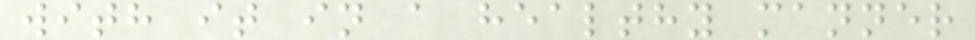with it in a healthy manner
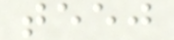teej
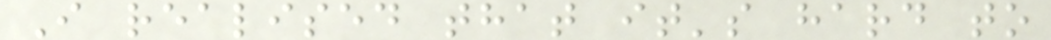I realised that it's hard to
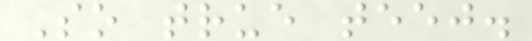So true teej.
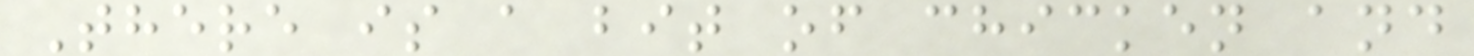There is a bit of chicken and
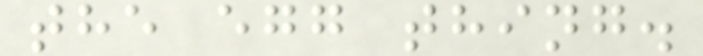the egg thing.
